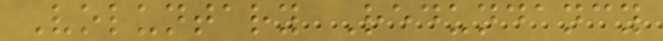Voluntary Redundancy
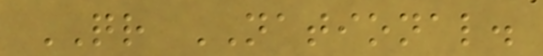QR NATIONAL.
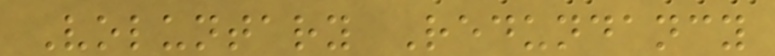Voluntary Redundancy
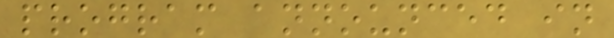program announced in
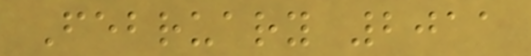February 2011
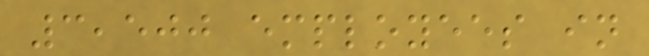3,500 employees in
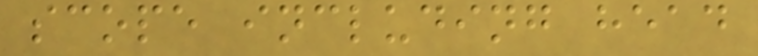scope including head
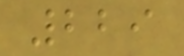229
